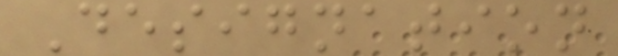Designation
